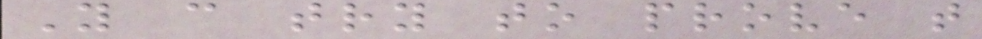You can try to prove that
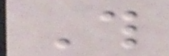This
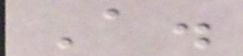A.
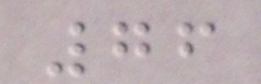76
